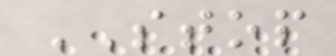STOP
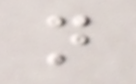n
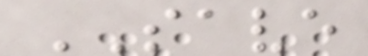SAVE
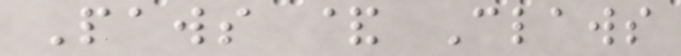Paws & Claws
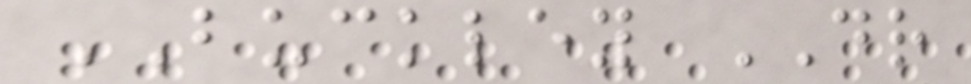BUCKLEY DR
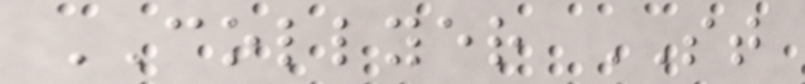COLLYER ST
